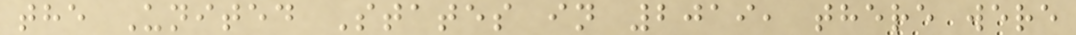the United States in 2019, there were
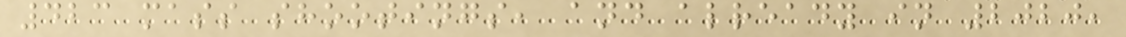423 mass shootings, and already in 2020,
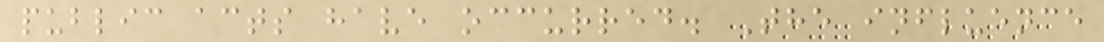public acts have occurred. The influence
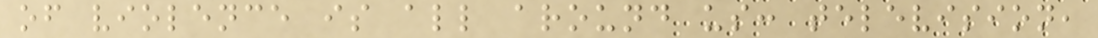of violence is all around us: television,
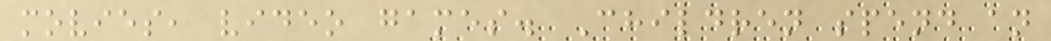movies, video games. Children spend an
